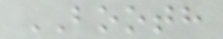BOOTH
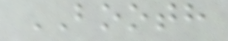BOOTH
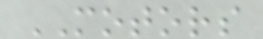MOTORS
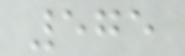575
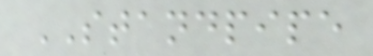STANDPIPE
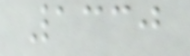1330
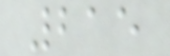215
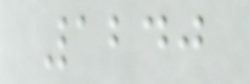1240
